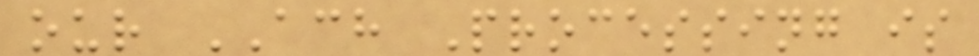our ACH Processing is
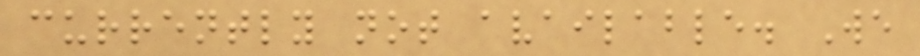currently not available. We
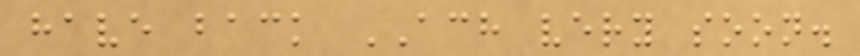have back ACH very soon.
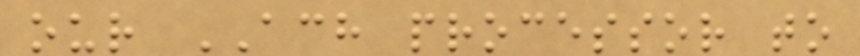our ACH processor to
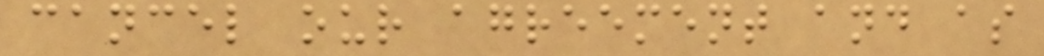cancel our agreement and as
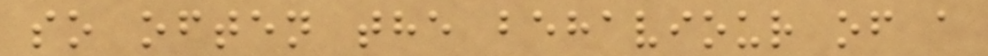so often the behaviour of a
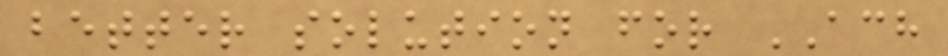better solution for ACH
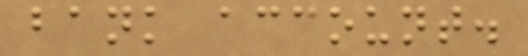bank account.
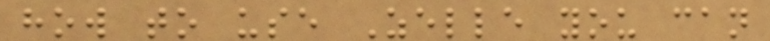how to use Zelle you can
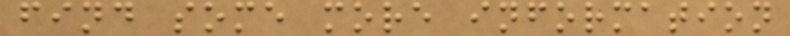find some more information
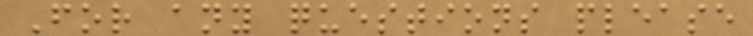For any questions please
